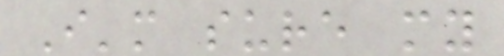I'm sure my
